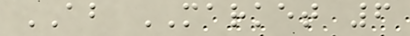AB MARKET 6
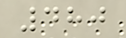480
